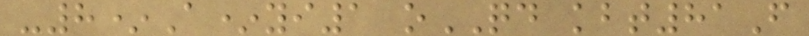-8*A*yi1 oQD kbt81F
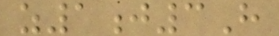z1j3H
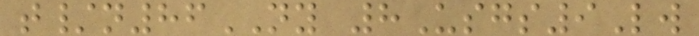t/n86NY 8Usgs9Lw
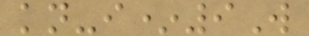kn-i*9W
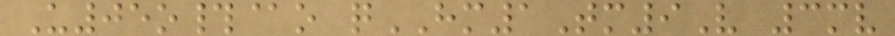U05o#@o qHM1Tm9V 3mv
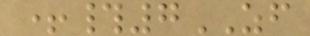+#7ZF
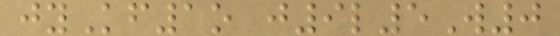jyKf1o j9l5W0
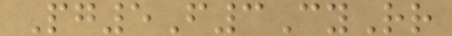Pg5F3CyRr
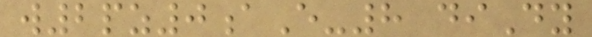w2pz0aE-8 diDy
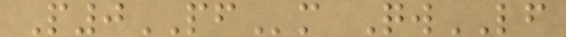P0PFm QwLF
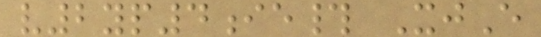v2yp4ie# XjE
